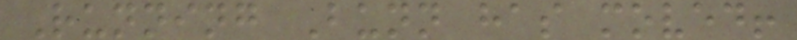Running Bunn has moved!
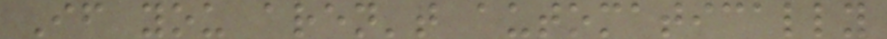If you aren't automatically
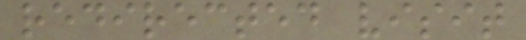redirected visit
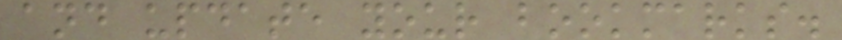and update your bookmarks.
